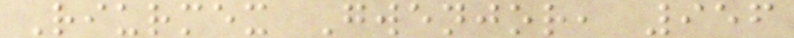Riurmex Gwenjor, 956
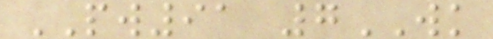PW91 7WK
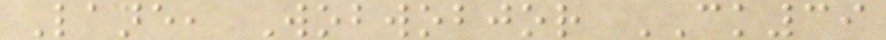Lane, Wobwobjor CK39
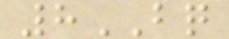8BQ
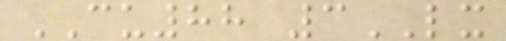CU88 3LX
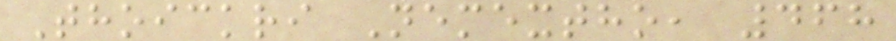Thoickri Nemextho, 468
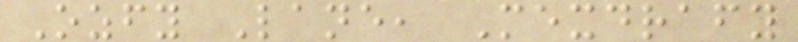Ozfy Lane, Mexdrafy
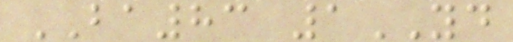BA83 1YD
